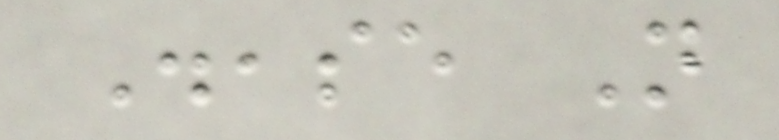Disease Not
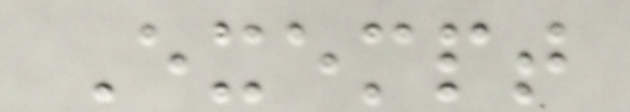Exempt
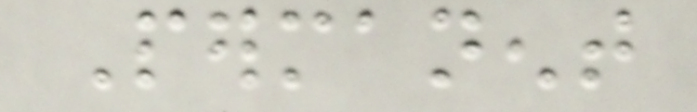Permanent
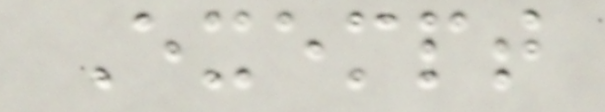Exempt
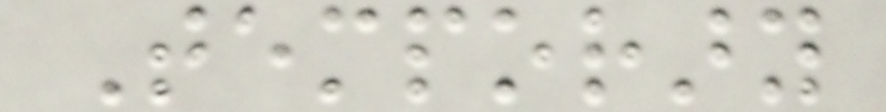Temporary
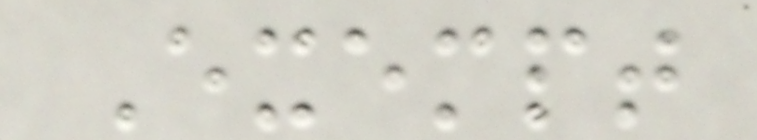Exempt
